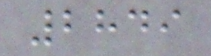2849
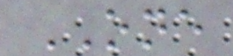ONE
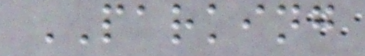PARKING
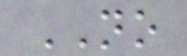NO
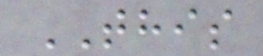THIS
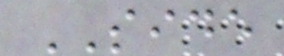SIDE
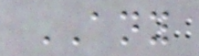ANY
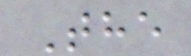The
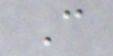C
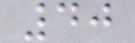40
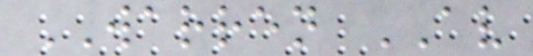WARREN AV
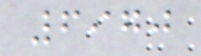6970
